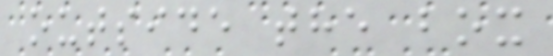outside the box
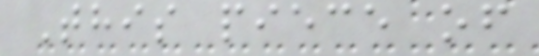This piece of
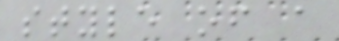style of a
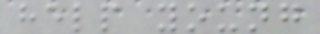help young
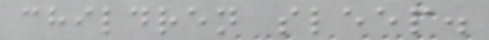children sleep.
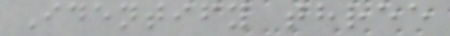Identify three
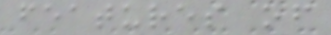features of
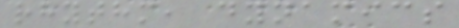rhythm, dynamics
